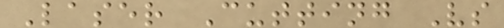Laser Cutting Vs
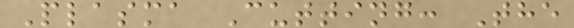Plasma Cutting: The
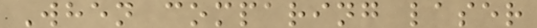When comparing laser
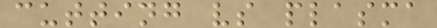cutting vs plasma
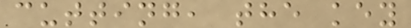cutting, the key
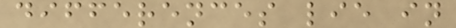differences lie in
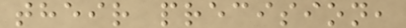their precision,
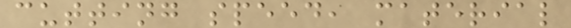cutting speed, material
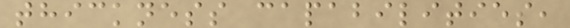thickness capabilities,
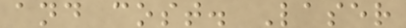and cost. Laser
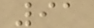91
